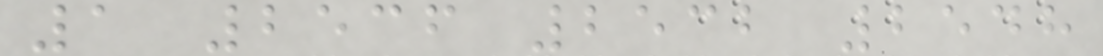1 2536 2532 2548
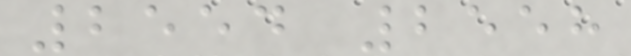2554 2558
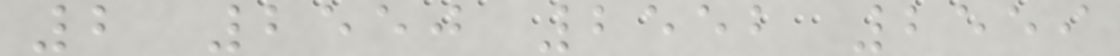2 2550 2552 2559
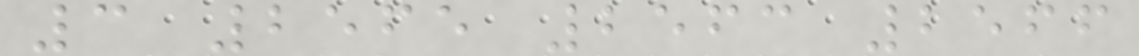3 2565 2563 2566
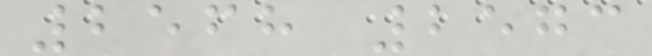2568 2573
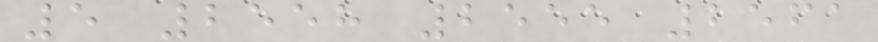5 2558 2555 2561
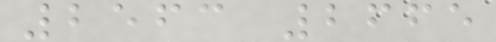2563 2665
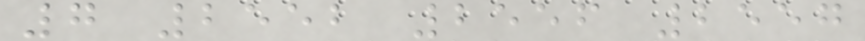7 2552 2556 2557
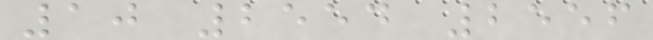10 2554 2556
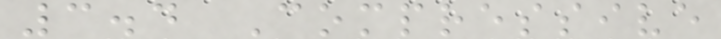3.4 Compressive
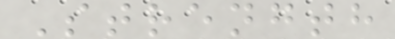Strength
